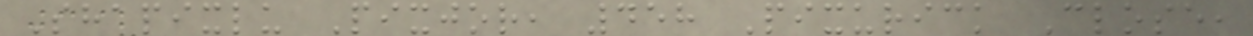Shapixlu Pixjor, 458 Pixurick Close,
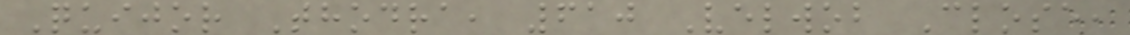Quijor Thodra, 610 Velwob Close,
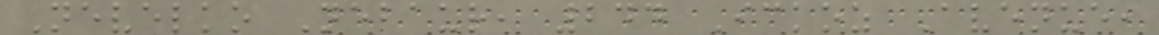Nevelko Nebaur, 244 Ickoz Avenue,
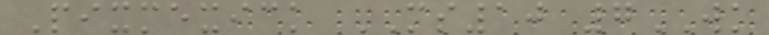Pixmexick MS10 7WK
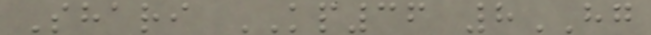Shari KP36 8HG
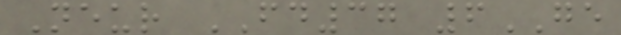Neur FD37 6GE
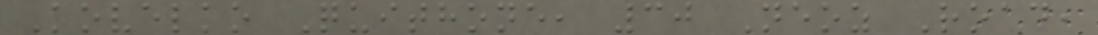Kovelko Quithone, 30 Neoz Road,
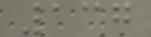137
